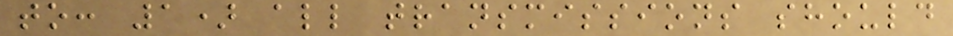to: 1) all transmissions should
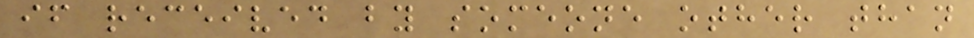if received by someone other than
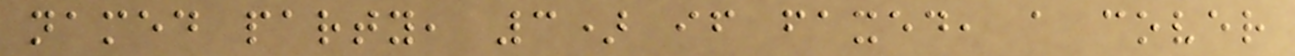named party, 3) if faxed, a cover
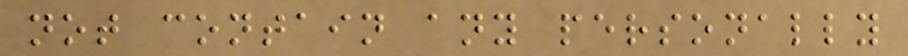not contain any personally
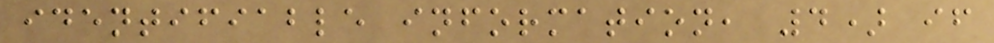identifiable information, 4) if
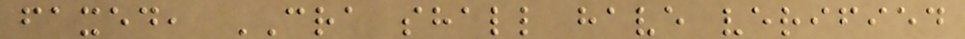faxed, CRA shall have verified
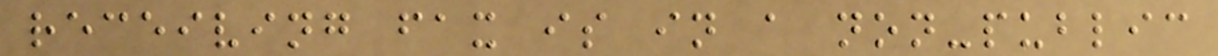receiving fax is in a non-public
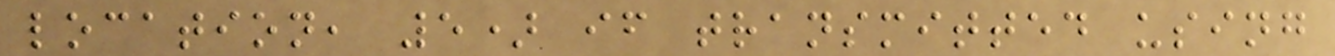location, 5) if transmitted using
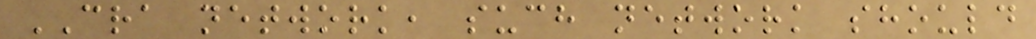CRA network, such network should
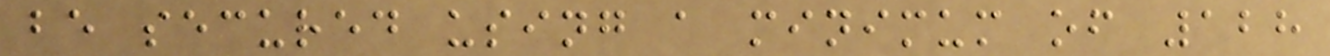be secured using a minimum of 128
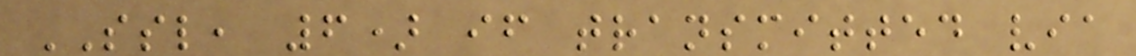SSL, 6) if transmitted via
